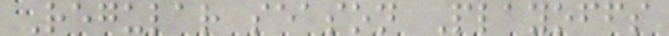Regular season Playoffs
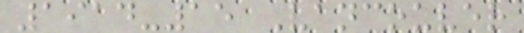1914-15 Vancouver
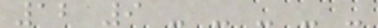12 9 - - - - -
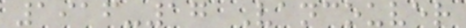1916-17 Vancouver
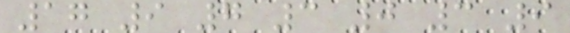17 9 7 3 0 3 9
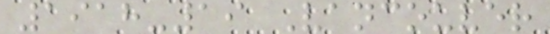1918-19 Vancouver
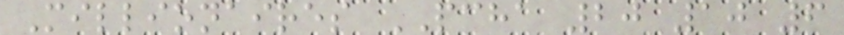Millionaires PCHA 20 10 6
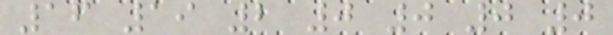16 19 2 0 0 0 0
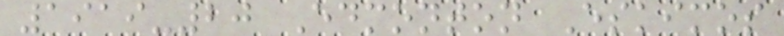1919-20 Edmonton Eskimos
